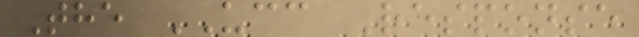The UCC Response
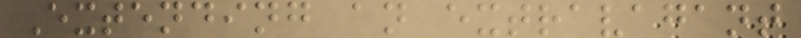Extending an extravagant
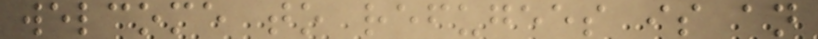welcome to refugees is an
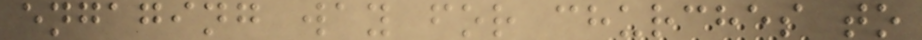engaging way for churches to
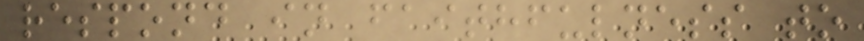respond in faithfulness to
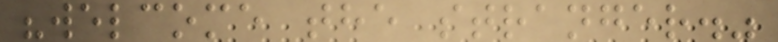"welcome the stranger."
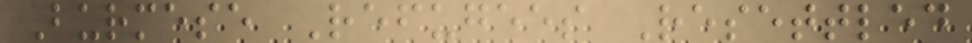Burmese Refugees Resettled
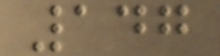147
